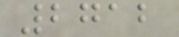2712
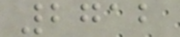2712
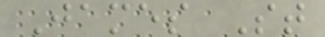James St
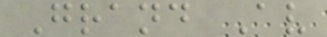Grand Av
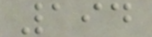194
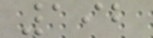192
